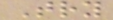Try
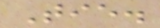Tie.
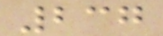237
